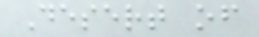Desert of
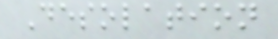Desolation
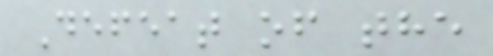Defeat of the
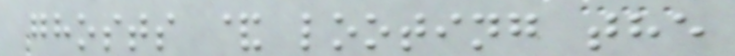ghosts & looting the
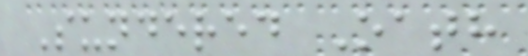Sundered Oath
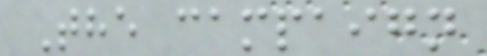The campaign
